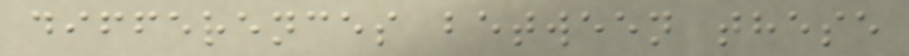differences between these
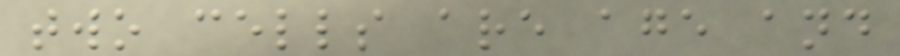two cells are age and
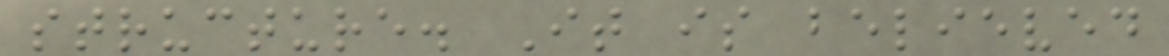structure. It is believed
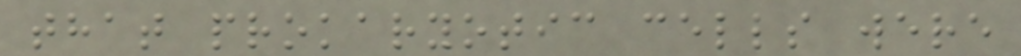that prokaryotic cells were
